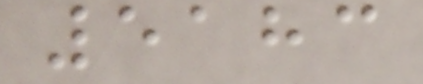5183
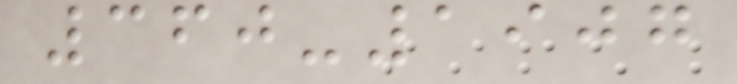360-1907
